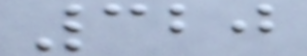320
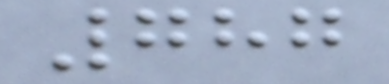787
